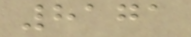8171
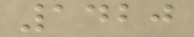1420
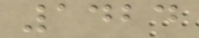1424
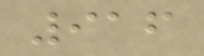916
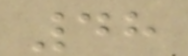48
